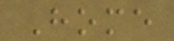Home
